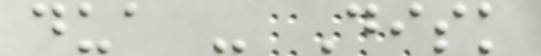dua - Disk
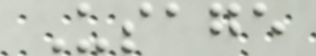Usage
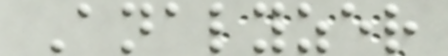Analyzer
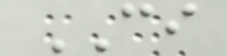CI
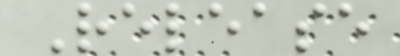Release
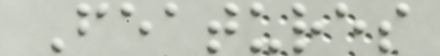Features
